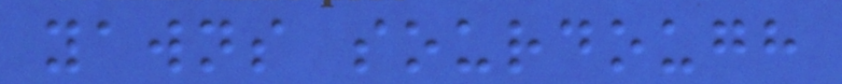yawns sourdough
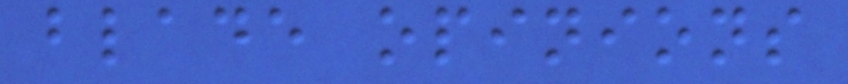blade opinions
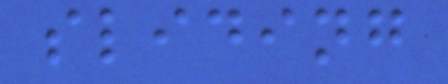sliding
